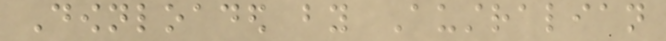Downloaded by Australian
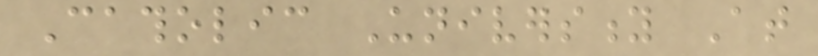Catholic University At
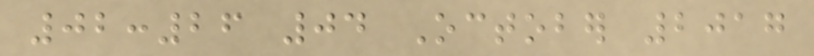02:26 04 October 2017
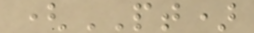(PT)
